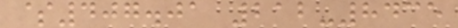$407.01 212-8435
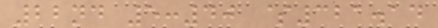22nd 5:40 $321.14
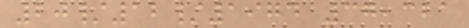20/12/1974 37,321
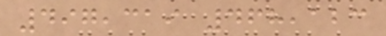497,319 468,123
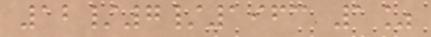12/7/1963 1%
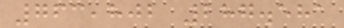763,802 287.581
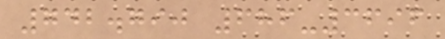742.790 686-3696
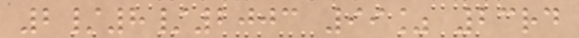2/8/2003 99% 23rd
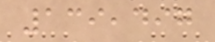139,497
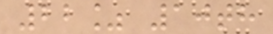22% 10th
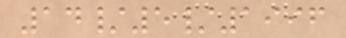14/5/1996
